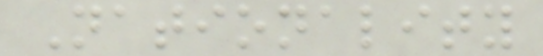Nationality
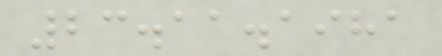23.11.1981
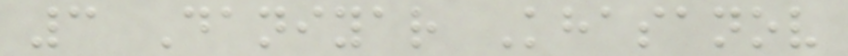3 Daniyar Khasanov
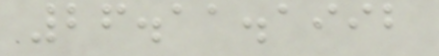26.11.1992
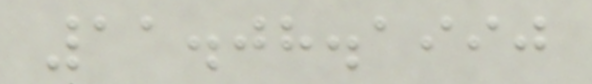11.08.1990
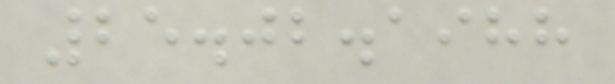25.02.1988
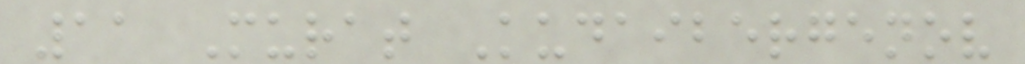11 Murat Kudaibergenov
